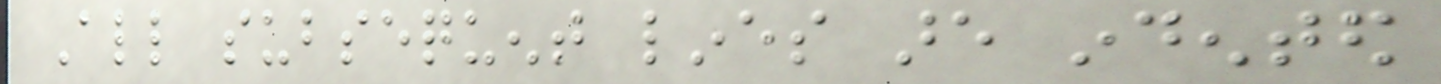All subsequent lines are indented
